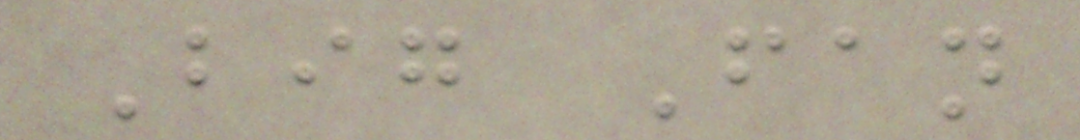Big Fan
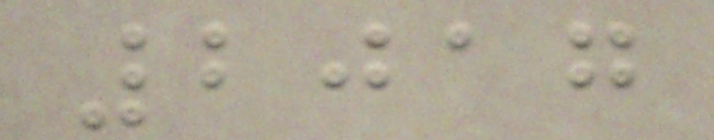2017
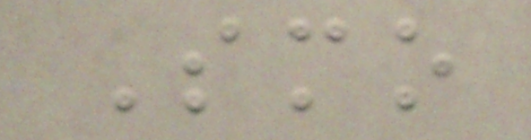Smo
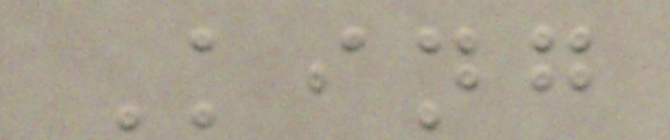King
